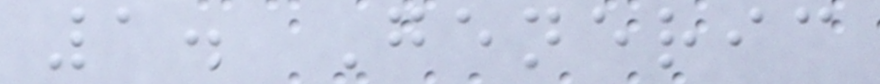1. Generic
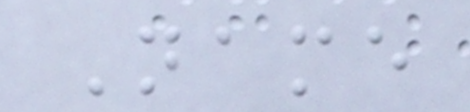Name
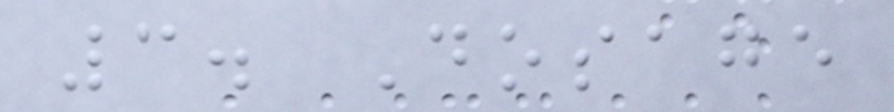3. Dosage
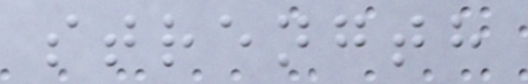strength
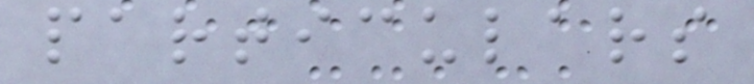particulars
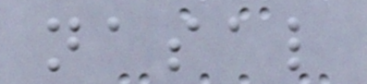nasal
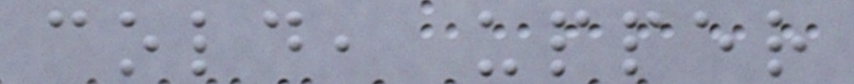cold, upper
